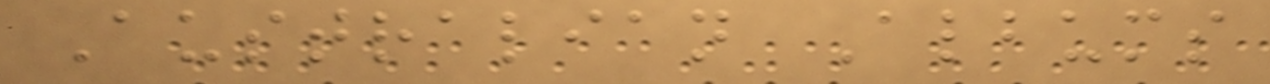Australian Albums
